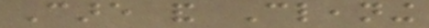Care and Cleaning
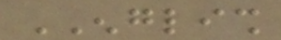ENGLISH
